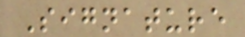Signature
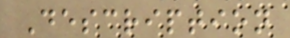Description
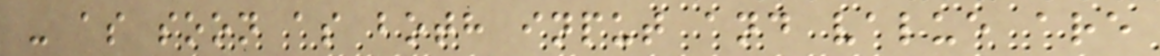- as soon as both input and value are
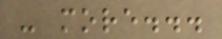- more...
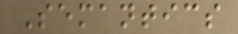Semantics
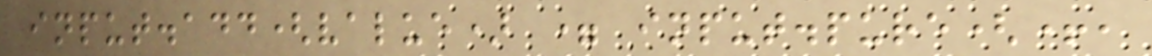input.add(value) = input.pure(+,
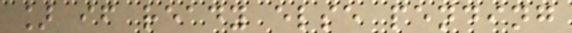] if ready else pending
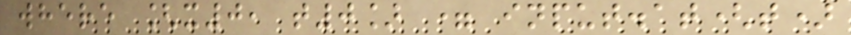where [x0, t0] = input.at(t)
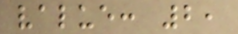value: 2,
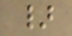}
